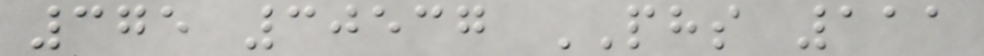375 30537 PHS 111
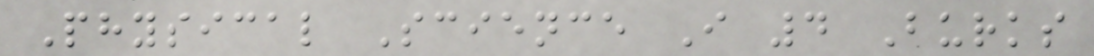Physical Science I 4 Burks
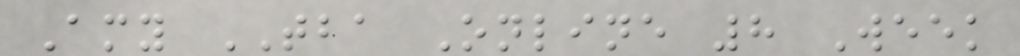Amy TBA Online 8 Week
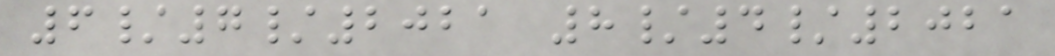6/7/2021 8/4/2021
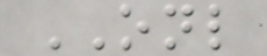ONL
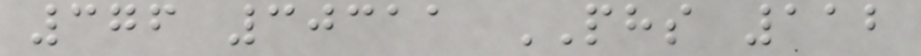376 30311 PHS 112
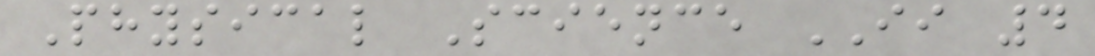Physical Science II 4
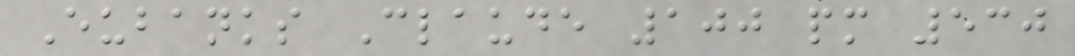Eubanks Claude 100 pm 530
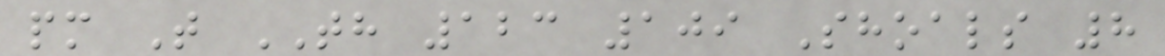pm T TH 123 109 Shoals 8
